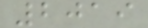2019
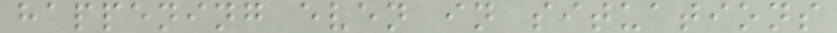happening even in situations
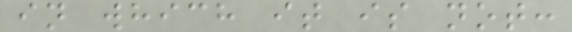in which it is not:
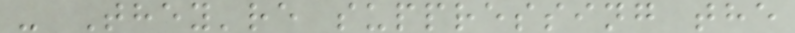- They're suppressing the
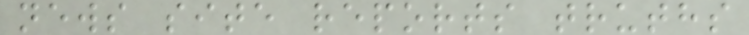news site reports truths
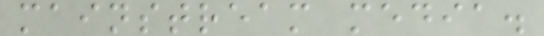mainstream media.
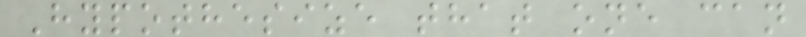Hypothesize that one can
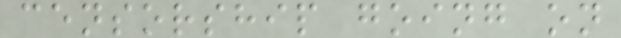censorship going on
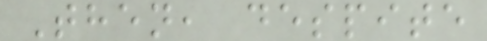Then, despite
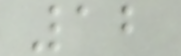12
